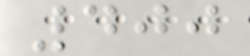400
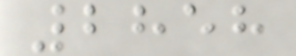2858
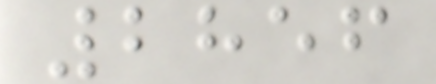2856
